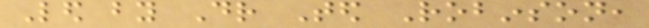Led by Dr Ted Robinson,
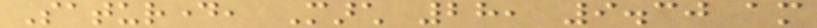Saturday, March 28, 9.30 am
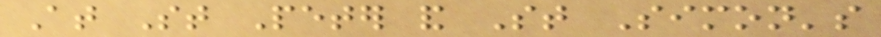At St Peter and St Simon's
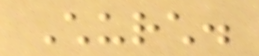Church.
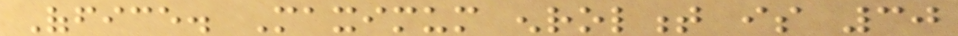Office. Maximum enrolment is 30
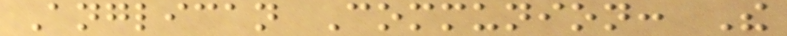Anglican Communion: The
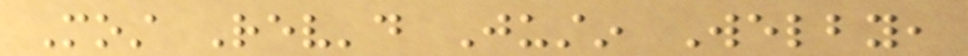Most Rev'd Justin Welby,
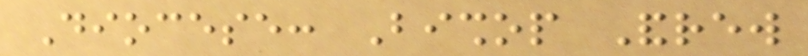Diocese: Bishop Andrew
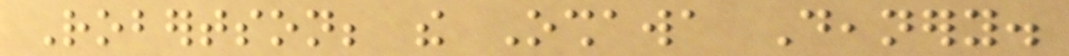Robertson; the Oshawa Deanery.
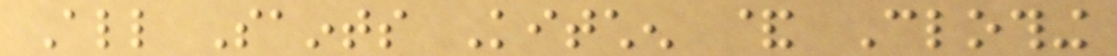All Saints Kitchen & Clothing
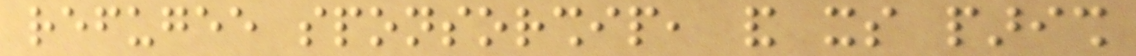refugee sponsorship, and its parish
